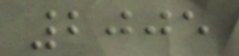2005
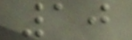10
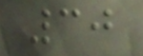30
